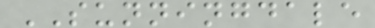SUNNINGDALE
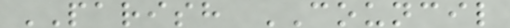PARISH COUNCIL
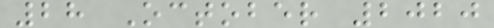28 October 2020
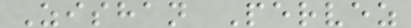Zishan Pervez
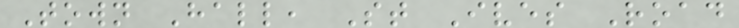Town Hall, St Ives Road
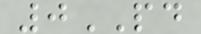0PD
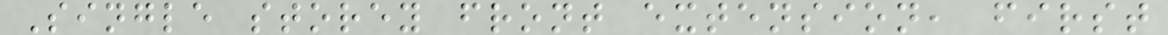Single storey front extension, first
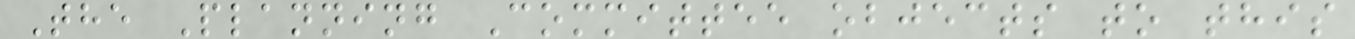The Planning Committee objects to this
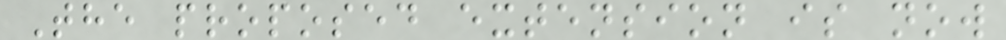The proposed extension is now
